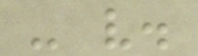- v.
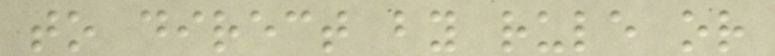to direct by rule or
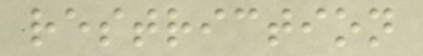restriction
